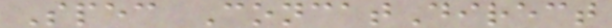Spec ConcatDirect
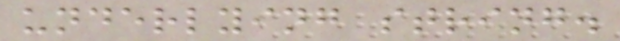underlying string.
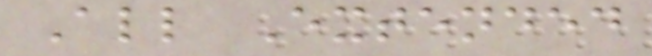All Extended
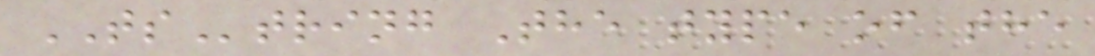TString The type of the
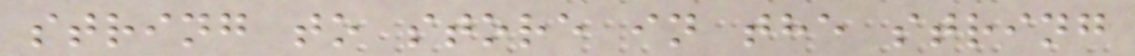string to store in the string
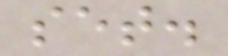set.
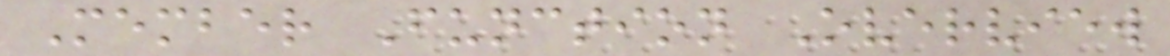Member Function Overview
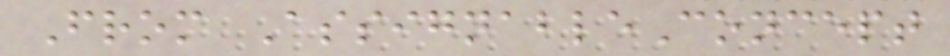From AssignableConcept
